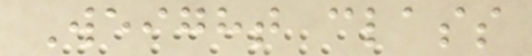Weight class
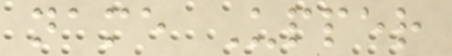name Upper
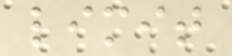limit
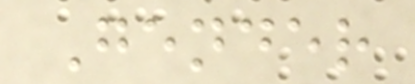Gender
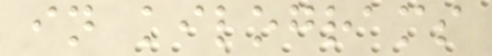in kilograms
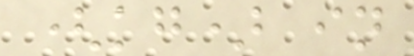(kg) in
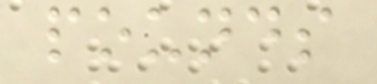pounds
